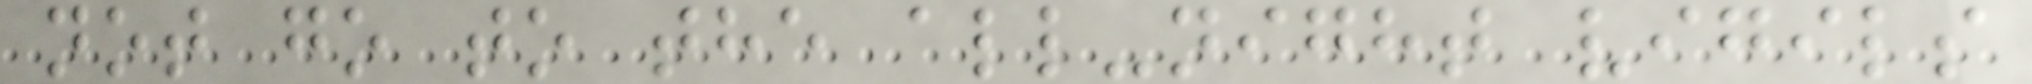not go to the all-night vigils
